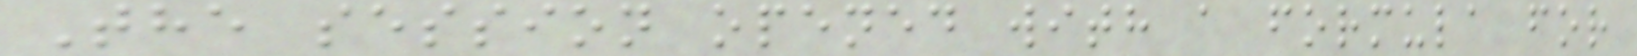The session opened with a formula for
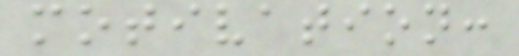motivation:
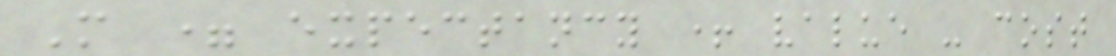M = expectancy + value - cost
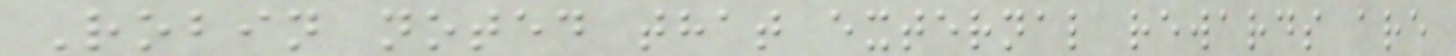Robin noted that external rewards are
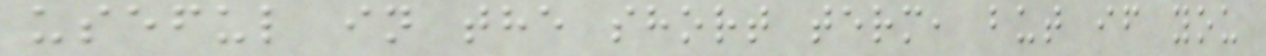useful in the short term, but if you
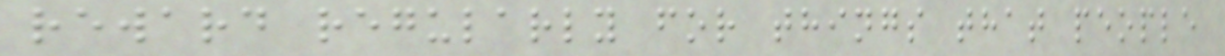reward regularly for things that people
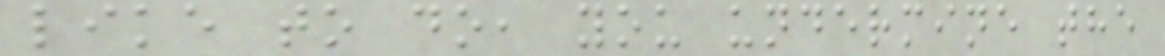like to do, you undermine the
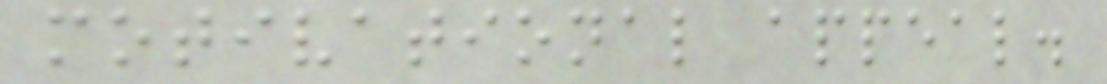motivational appeal.
